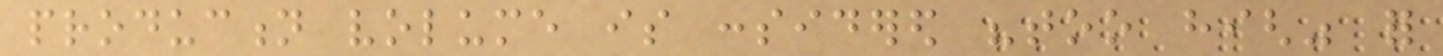production volume is considered "too high" for
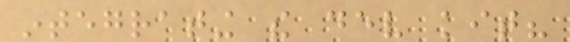integrating the dev kit?
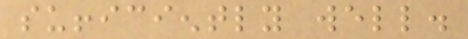sufficiently well.
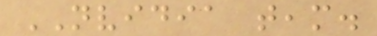NVIDIA team.
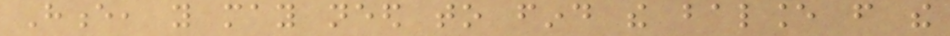Hence, you may need to find the balance from the
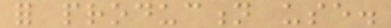for production use.
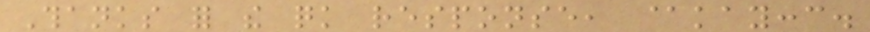Thanks for the quick response, @kayccc.
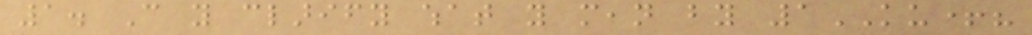1. Can you clarify what you mean by 1KU+?
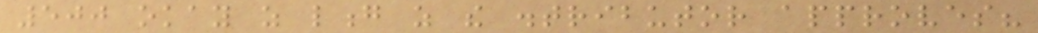500 okay as long as the distributor approves?
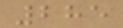285
